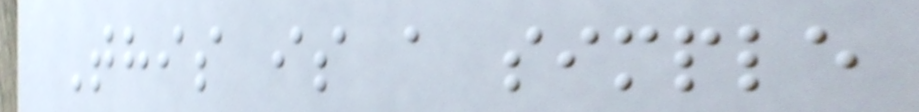This is a simple
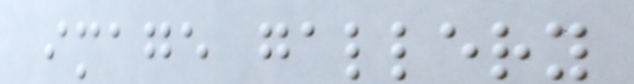image gallery
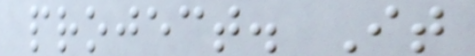project. It
